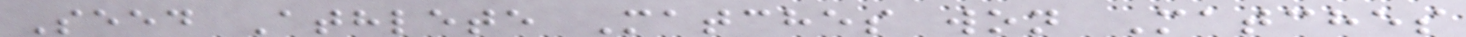Seed Athlete Matches won Matches
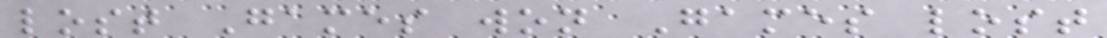lost Games won Games lost
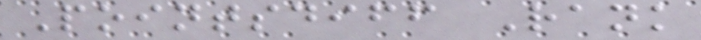Pointsdiff Rank
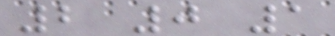2 0 1
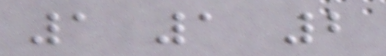1 1 2
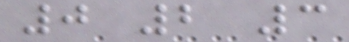0 2 3
